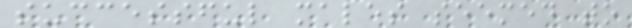successful males seemed to
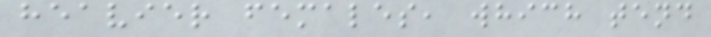heavier females, which tend
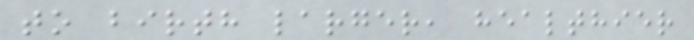to birth larger, healthier
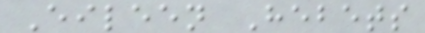Eileen Hebets
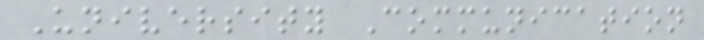University Communication
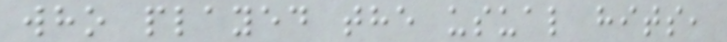who played the usual hits,
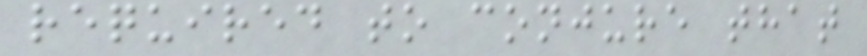required to conjure that
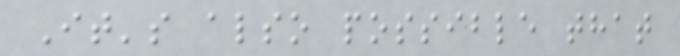It's also possible that
